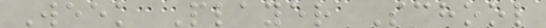Week Player School
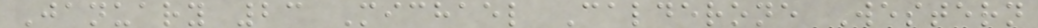January 23 Michael Calderone Western
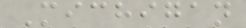Michigan
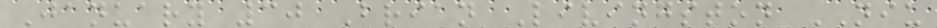January 30 Brian Livingston NIU
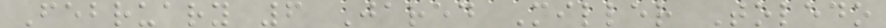February 6 Jared Miller Toledo
